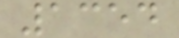1354
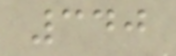340
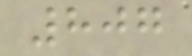807
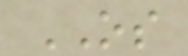OS
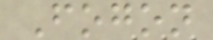Fogon
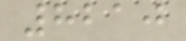8210
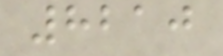8210
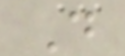D
